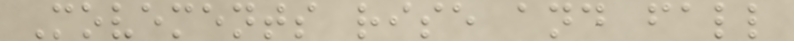Movements rise and fall
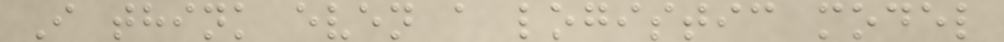I think even a logistic model
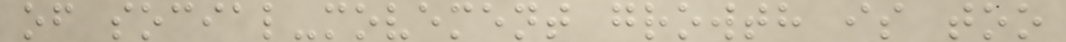of social-movement growth is too
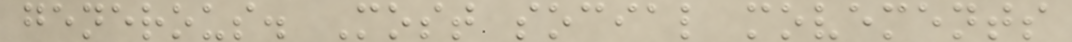generous. Most social movements
